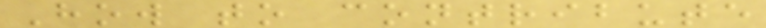How to contribute
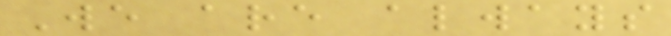We are always
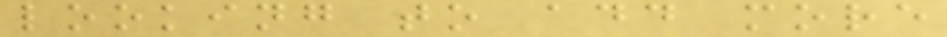looking to add more
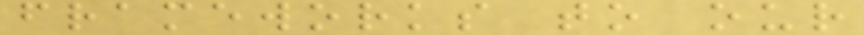frameworks to our
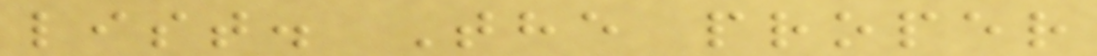list. The proper
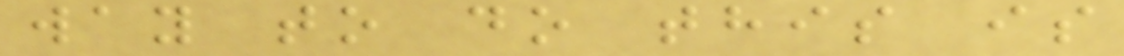way to do this is
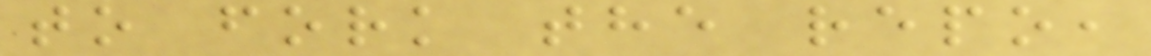to fork the repo,
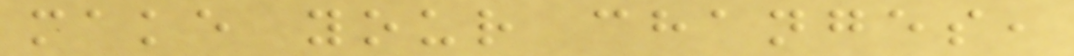make your changes,
